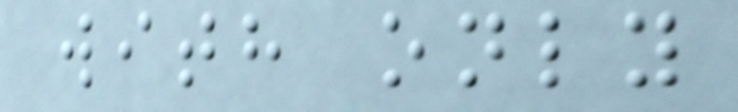with only
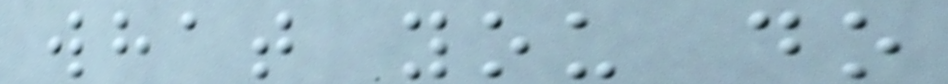what you do
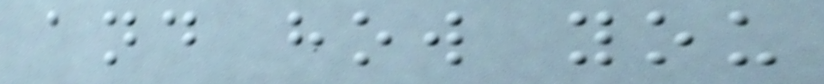and how you
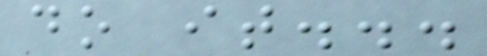do it...
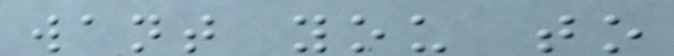want you to
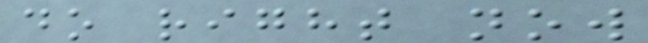do right now
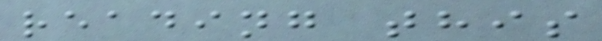reading this
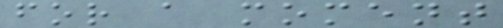for a moment
